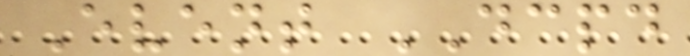Event DCPD
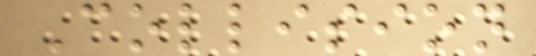Collision
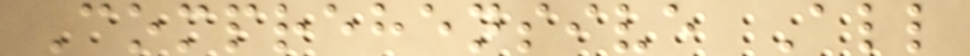Comprehensive All
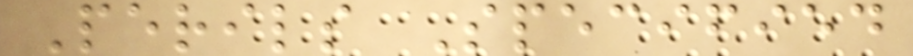Perils Specified
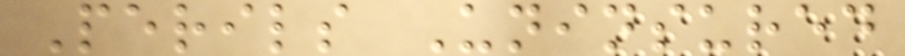Perils Uninsured
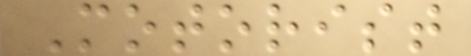Motorist
